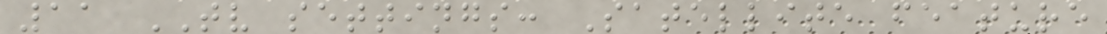11 TV settings: Satellite feature
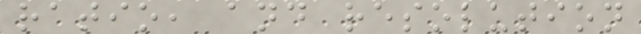ratio, and resolution
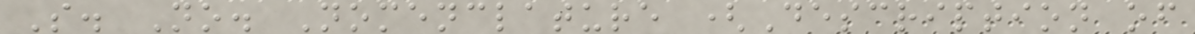S. No. Nomenclature (Description of
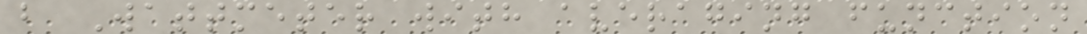b Wattmeter with averaging function
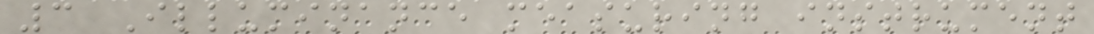3 Illuminance measuring instrument
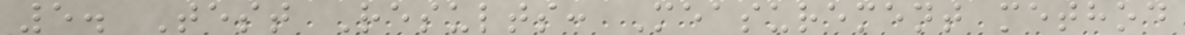5. Test Results: Measurement method
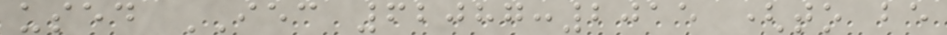used IEC 62087:2015 (to be
